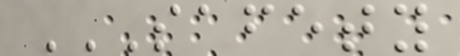SAFETY
